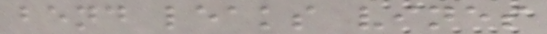bend leaks vines
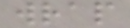wrap
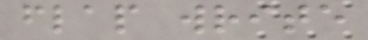flap write
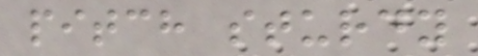pitch sturdy
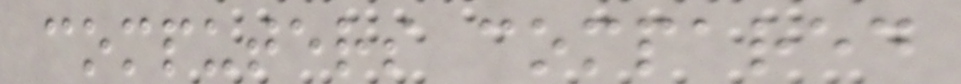computers compared
